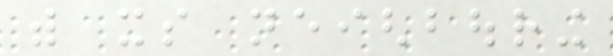with its neighbouring
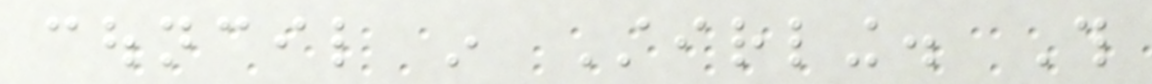council in Stirling. This
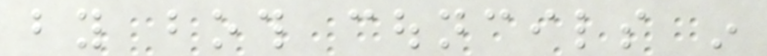by both councils in
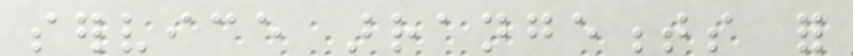service arrangements for
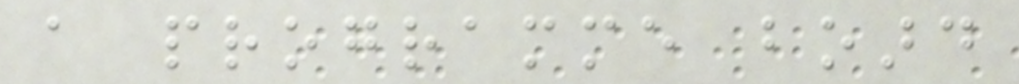a programme board
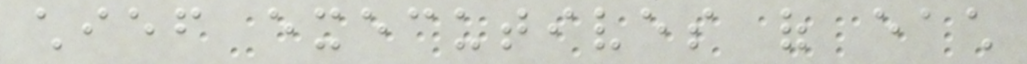chief executives of each
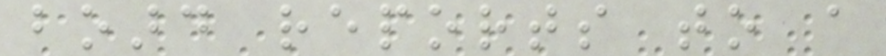board reports to a
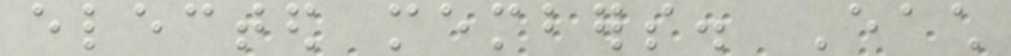elected members. Each
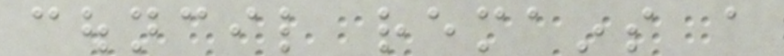council remains a
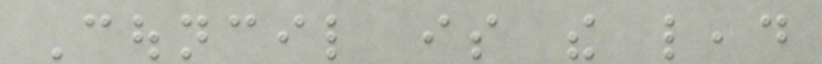Council is the lead
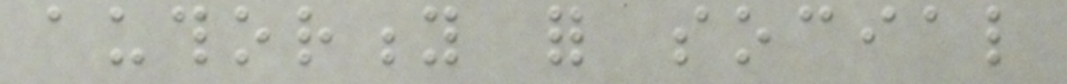authority for social
